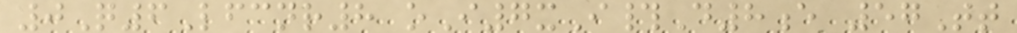0Q6Lfcnr8 oI7xI#D8e 57Tt
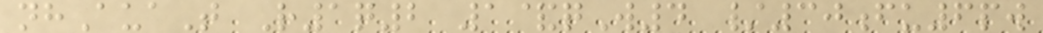nhAuaT R1q2 1&qW4 /30fu6pw
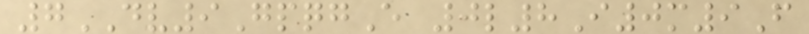7DV9GpqgE 0l8I0m9F
